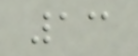13
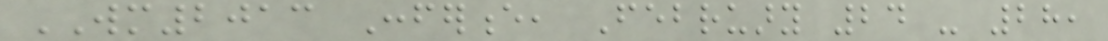WM2013 Conference, February 24 - 28,
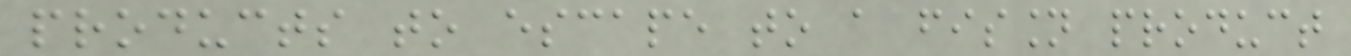products to escape to a fission product
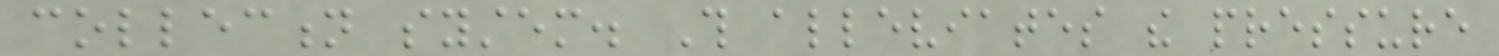collection system. This alleviates the pressure
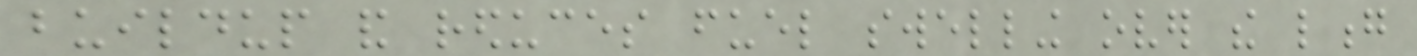buildup and reduces fuel swelling over the long
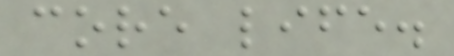core life.
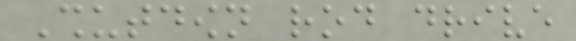Shutdown rod drive
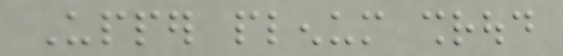Upper plenum shroud
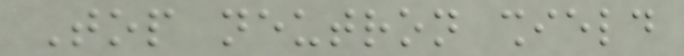Top neutron shield
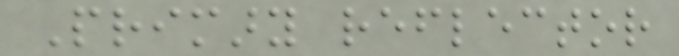Primary reflector
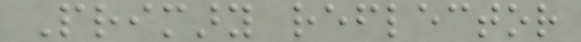Primary reflector
